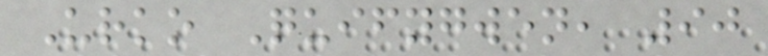Urko Quifygwen, 90
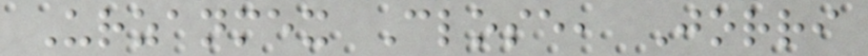Urzanmex Close, Jorri
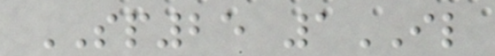SP25 1IL
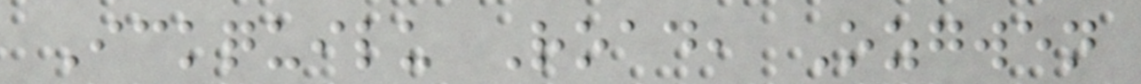Ickquilu Road, Ozgwen
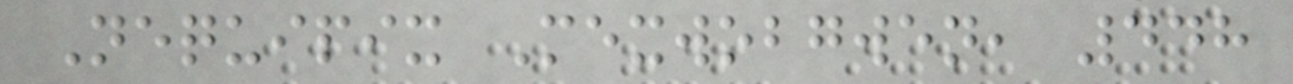Nequipix Mexwobgwen, 448
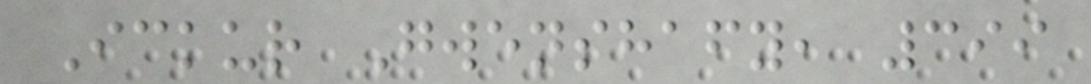Ickur Gwenshafy, 399
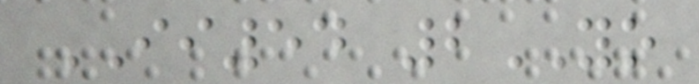II54 2YO
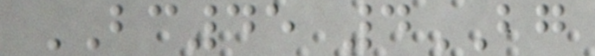BC45 4BG
